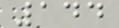144
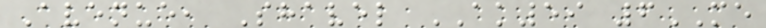Avenue, Shavel AK59 6ME
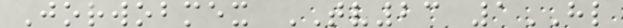Jorwobmex TV23 1HL
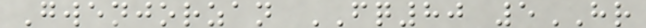Gwenjorzan FQ80 5HR
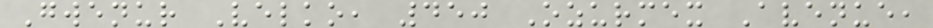Gwenur Velko, 450 Ozurmex Avenue,
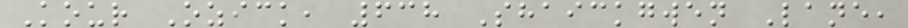Kour Ozick, 638 Shaickgwen Lane,
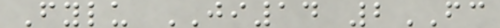Fylu JI14 2FC
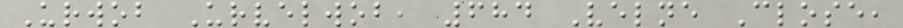Urwob Urvelwob, 684 Velne Close,
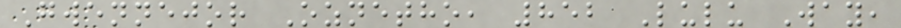Gwennejor Oznetho, 852 Lulu Way,
